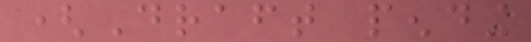(Draft pending
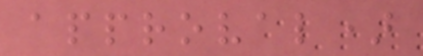approval)
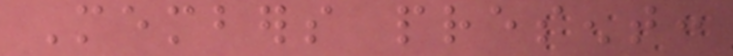Members present:
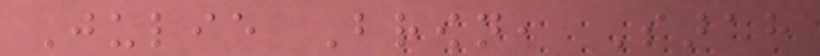Julie Brown, Sarah
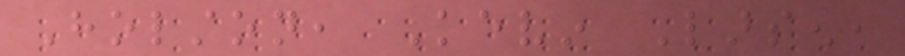Holston, Kevin Larsen,
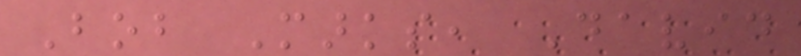Bob Marks, David
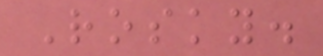Rosky.
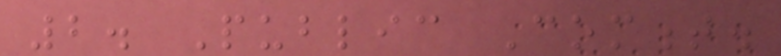2. Public Comment.
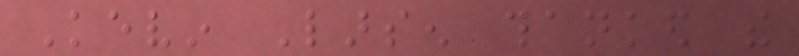Kevin Larsen thanked the
